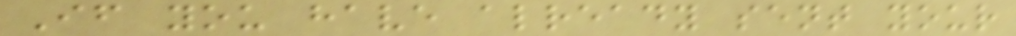If you have already sent your
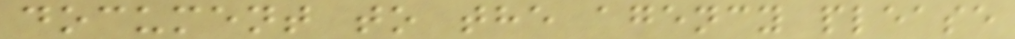document to the agency please
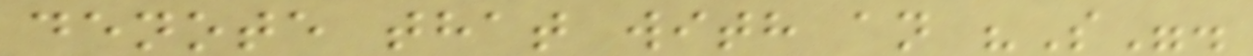denote that with an "S".
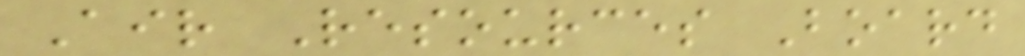Air Resources Board
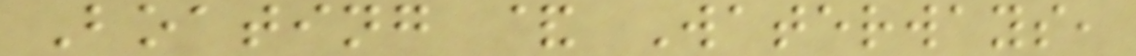Boating & Waterways,
